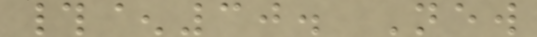#^30. New
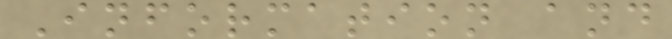Information and
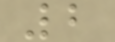2
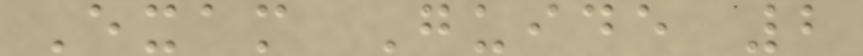Exam Guide 2
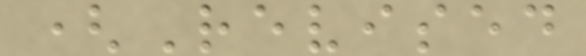(Revised
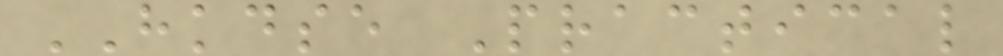HKDSE Practical
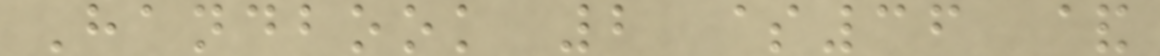Handbook 2 $36 &
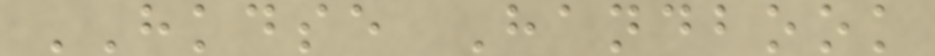HKDSE Handbook
